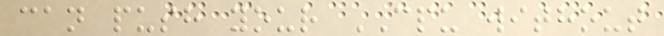can push your CPU without
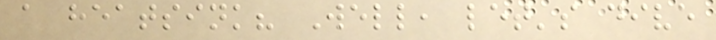a heatsink? Well, let's dive
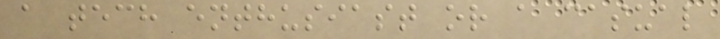a tech enthusiast or a casual
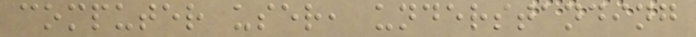computer user, understanding
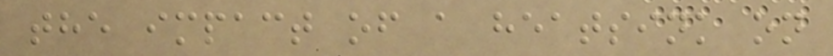the impact of a heatsink on
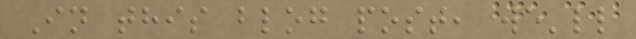In this blog post, we'll
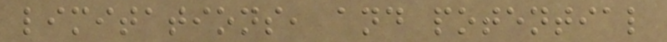limitations, and potential
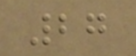27
